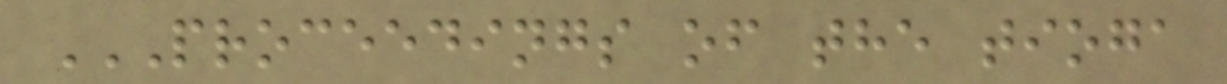PROCEEDINGS OF THE TIOGA
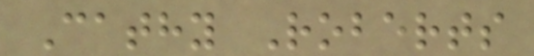Cathy Roberts
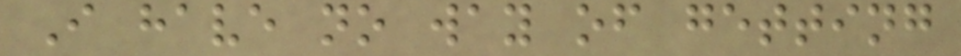I have no way of getting
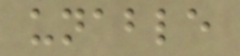unable
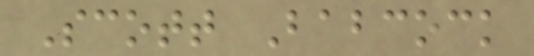Scott Babcock
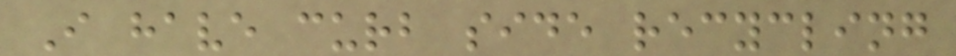I have curb side recycling
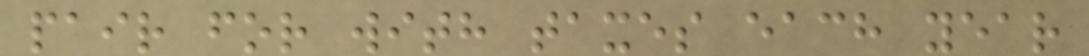pair for with taxes each year
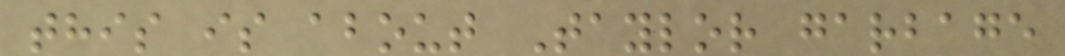this is about Taylor garbage
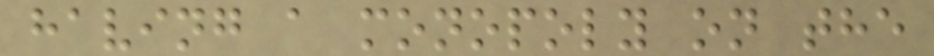having a monopoly on the
